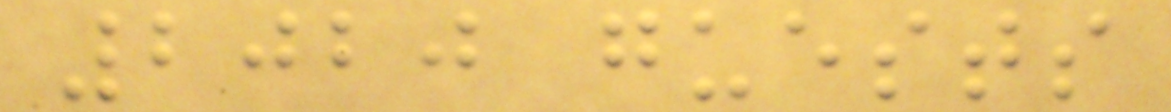2020 guests
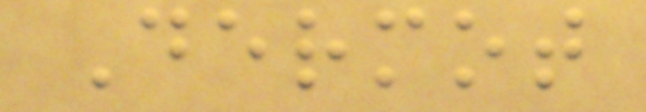Dermot
